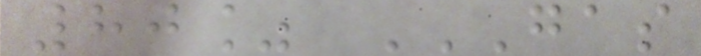80% GAS
